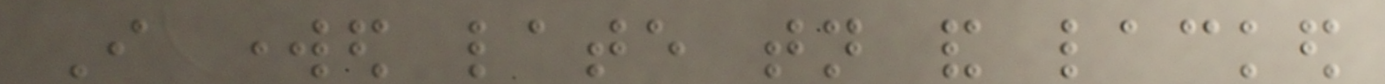I worked late tonight and lacked
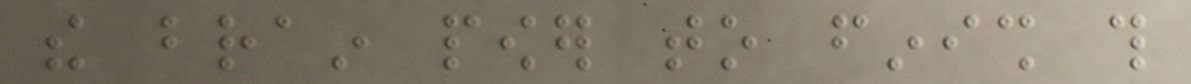the brain power to finish this
